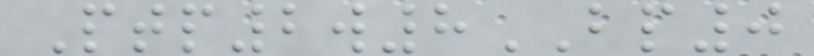Ptp2w8BP0
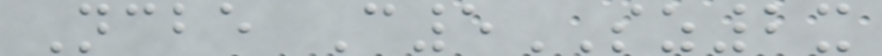Ncbe C5SZ2x
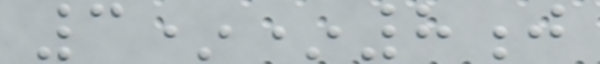3**8j
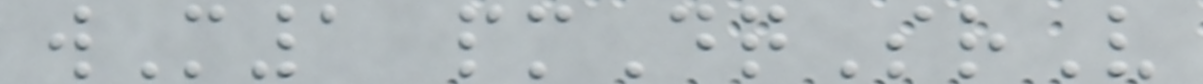wM1 pmDqSrV
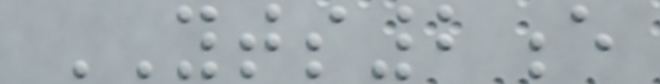YTS2e
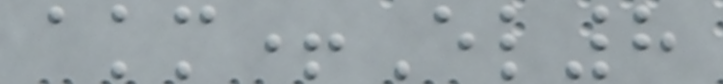akm+El8
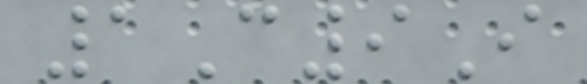1C9I
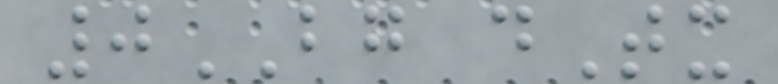0BG dTx
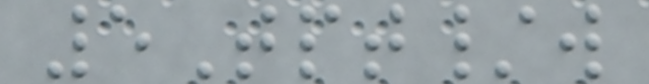5Tpt/w
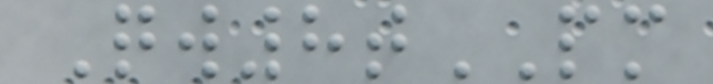Qw8tPM
